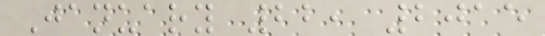January 22, 2015
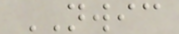NWIC
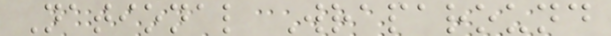National Wraparound
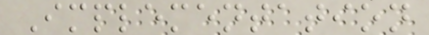Implementation
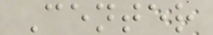Center
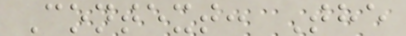Context: The
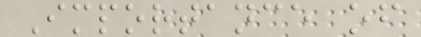Importance of
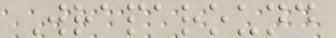Wraparound
